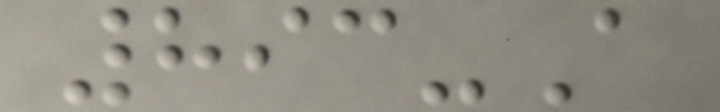893-A
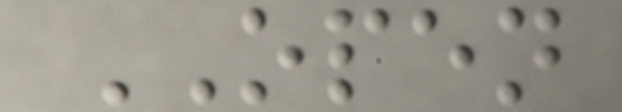OPEN
